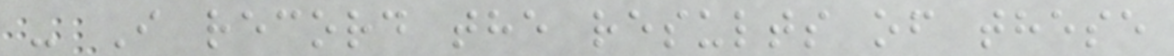- I record the results of these
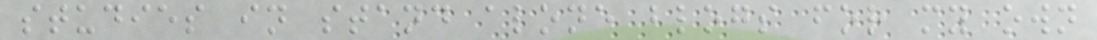studies in stand alone blogs for my own
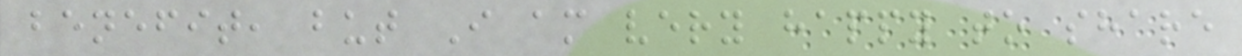benefit, but I am very happy to share
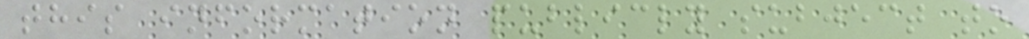this information publicly subject to
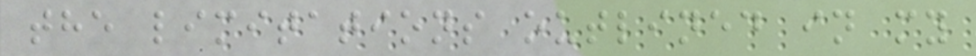the limitations outlined in my
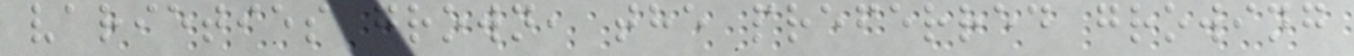varieties grown, the preferred growing
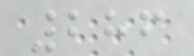286
